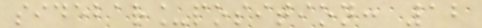sidebar_position: 12
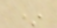*
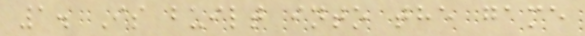1. Is built into the game
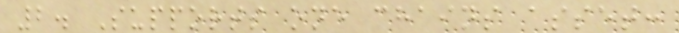2. Supports one chains asset:
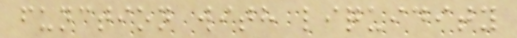function with liquidity
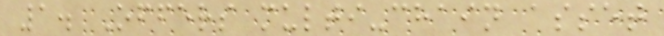1. Offers multi-chain asset
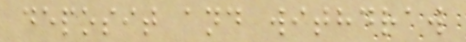deposit and withdraw
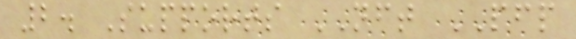2. Supports NFT PFP
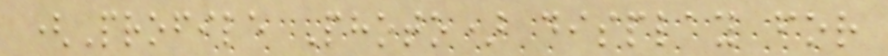(Profile Photo) display for
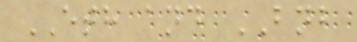ETH and BNB
